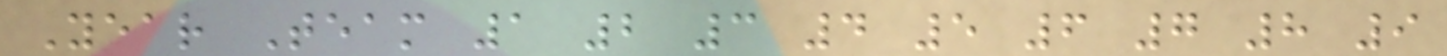Year Team 1 2 3 4 5 6 7 8 9
